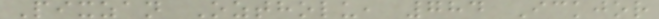Pixzan Oztholu, 784 Ickjor
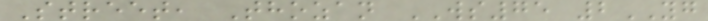Street, Thozan WS75 2YG
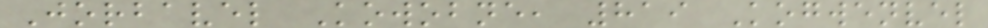Jorbavel Kowobne, 819 Kogwenvel
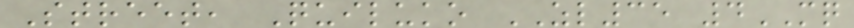Street, Quiluko ZL35 4MQ
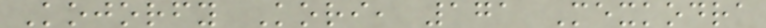Kojorfy Kori, 171 Mexkodra
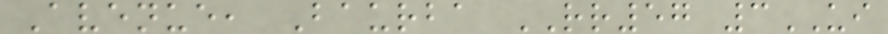Avenue, Baurba RR57 3UI
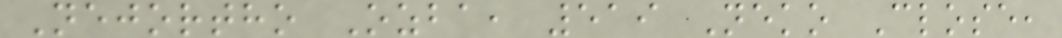Nejortho Ozba, 519 Neko Close,
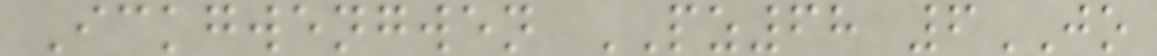Ickgwengwen PZ68 6JO
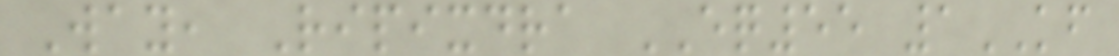Way, Ripixdra EQ55 1KF
